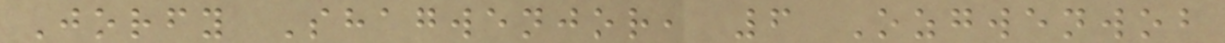Jorfy Shagwenjor, 6 Ozgwenwob
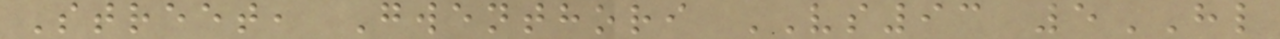Street, Gwenthori VS93 5HL
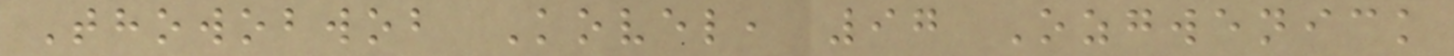Thowobwob Kovel, 97 Ozgwenick
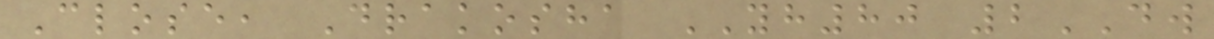Close, Drakosha YH80 2DW
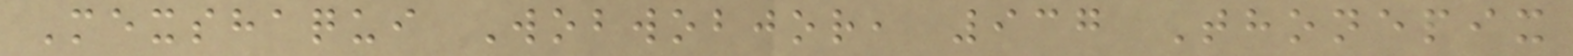Mexshaqui Wobwobjor, 937 Thonepix
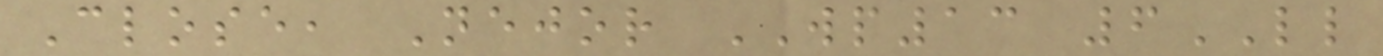Close, Nejor WP13 6LL
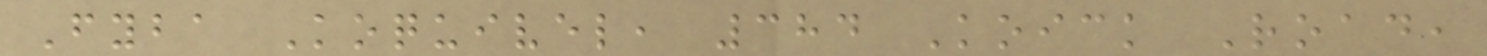Fyba Koquivel, 384 Koick Road,
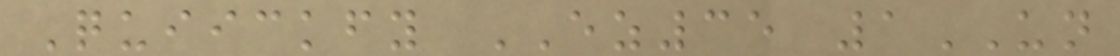Quiickfy EZ35 1UN
